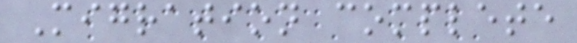Migration complete
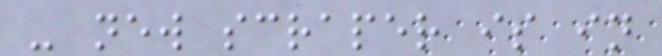- new scraper is in
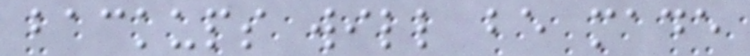backups will be made
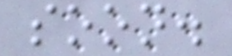soon.
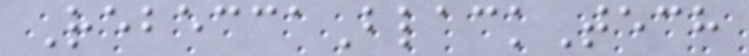RebeccaBlackTech
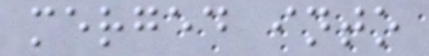merged into
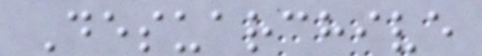Desuarchive
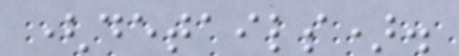(details).
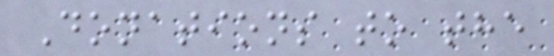Donations to the
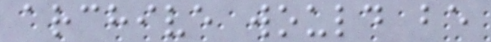archive would be
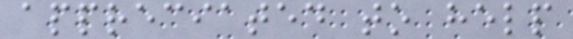appreciated to help
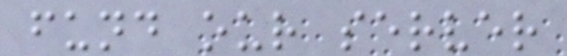fund our server
